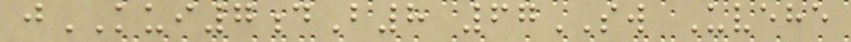jKUI7dB8 67SW Uvehe
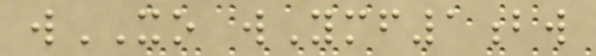wXO wYmf1bw
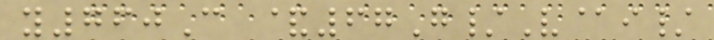y760C &67G/V@i/
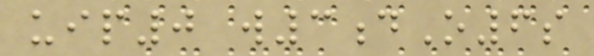uip0 w3dO6s
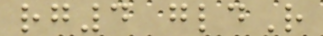rg4 gldR
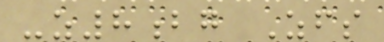-z8bg Zfs
